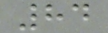84
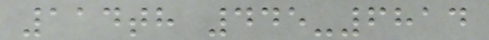114th 445-6814
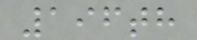196th
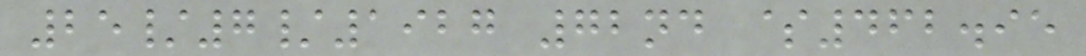25/7/1927 72nd $462.95
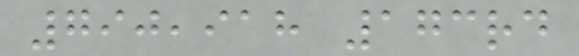790,918 173rd
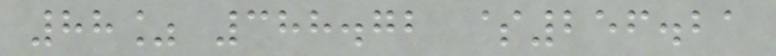88% 388.72 $256.21
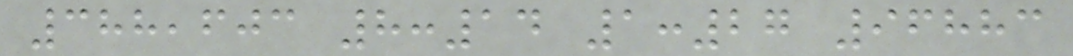388,603 8:14 1:27 96883
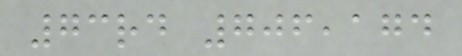73rd 706,174
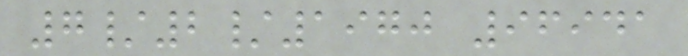7/2/1970 96941
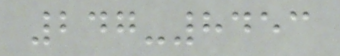247-8453
